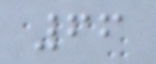66
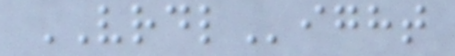VRDLight
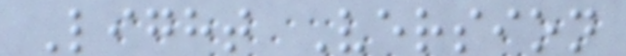Light Version
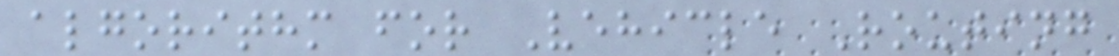algorithm for Vehicle Routing
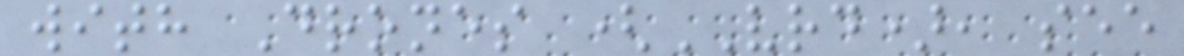with Drones (VRD), see
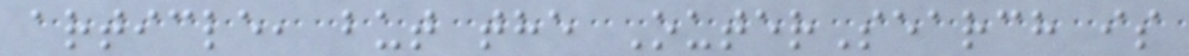article, but the OuterSearch is
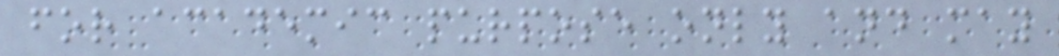for academic purpose only and may
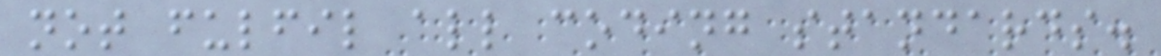not fulfil all coding standards.
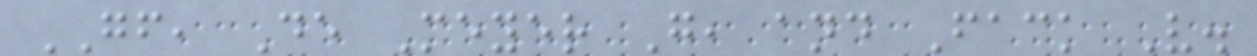GF, De Meyer G, and Fack V.
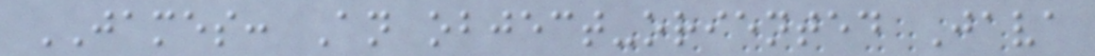JAMES: An object-oriented Java
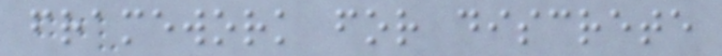framework for discrete
